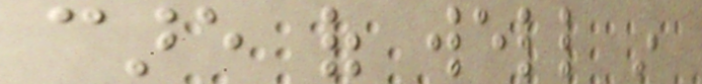care of well in
